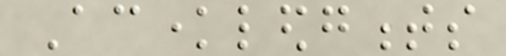Acknowledgments
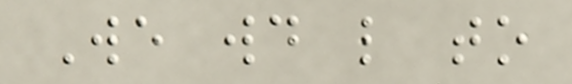We would like to
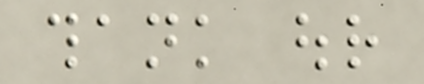thank our
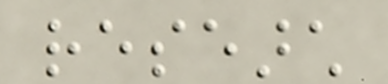research
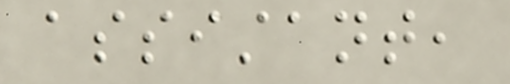assistant,
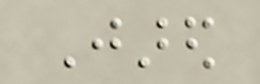Jared
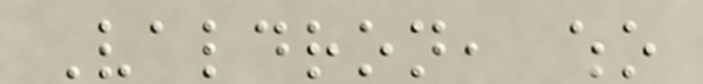Valdron, who
